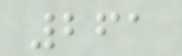261
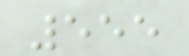555
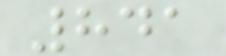841
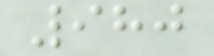980
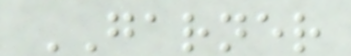GARNER
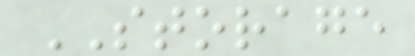STORAGE
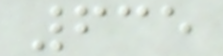635
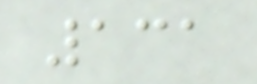131
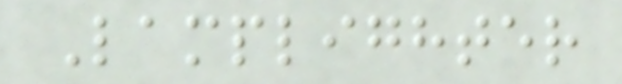Lamplighter
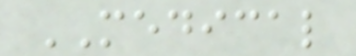MEDICAL
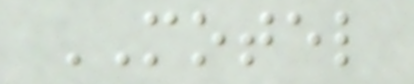MOTEL
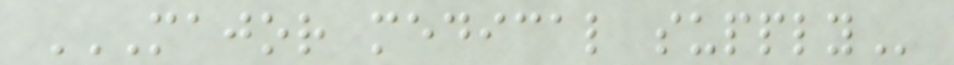MAJOR MEDICAL SUPPLY
